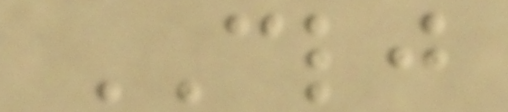CLJ
